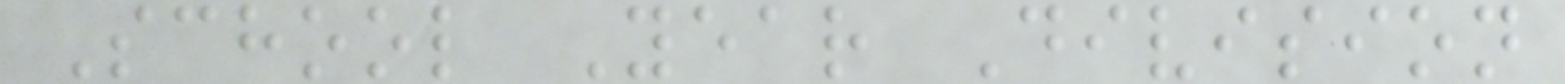School Year Division
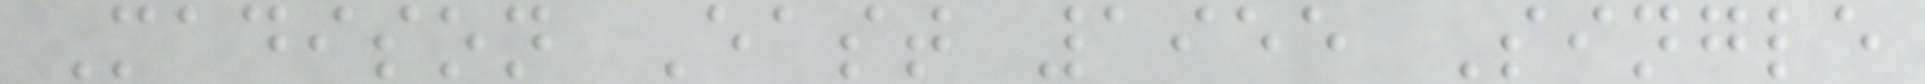Madison East 1955 Single
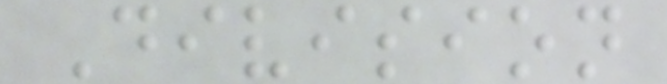Division
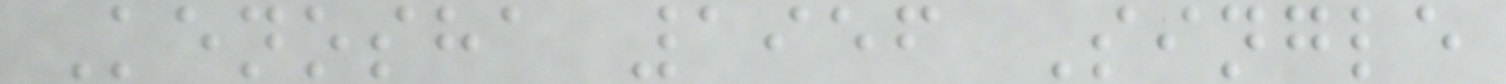Kenosha 1956 Single
